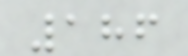186
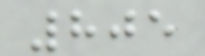805
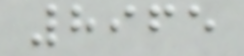8965
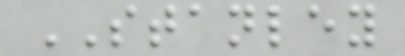STANLEY
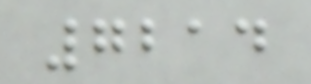7214
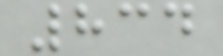834
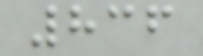836
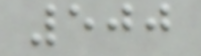500
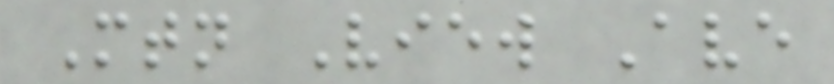Mtn View Ave
